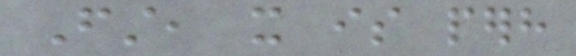First, it is perhaps
